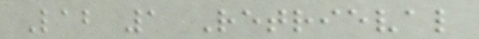Lab 1 Retrieval
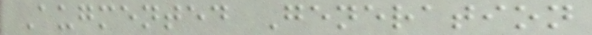Augmented Generation
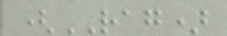(RAG)
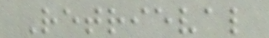Retrieval
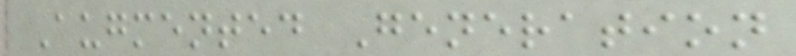Augmented Generation
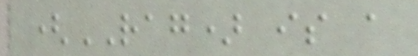(RAG) is a
